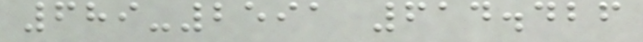689-2591 614.426
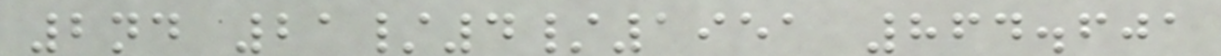2nd 21/4/1951 864.601
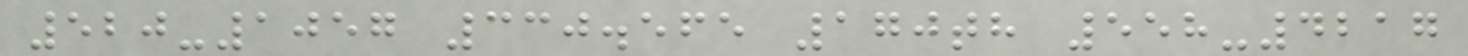520-1057 330.565 170th 558-4217
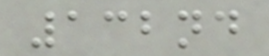132nd
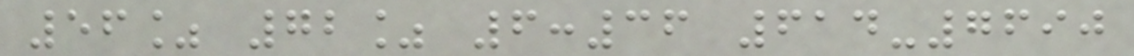56% 72% 6:36 614-7690
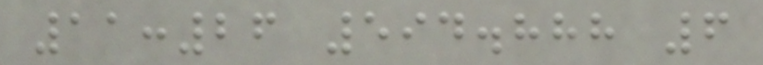11:26 594.888 6
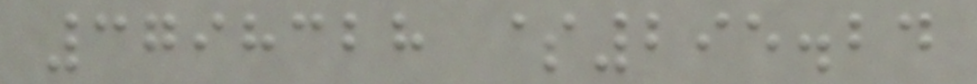3798328 $295.24
